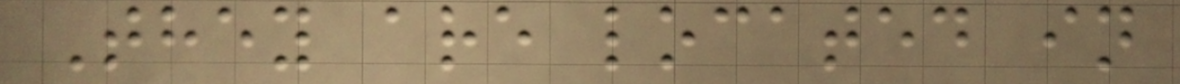They are located in
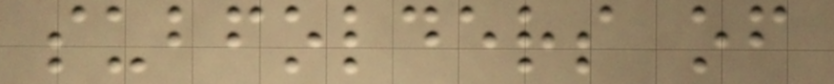subfolders of
